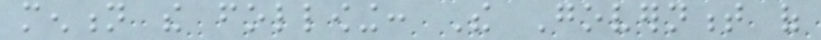mention the following: The Government of
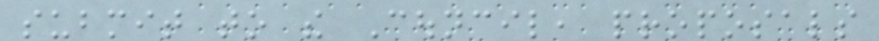submit to the Council, proposals
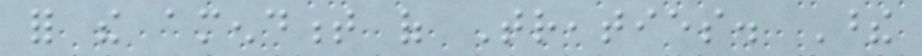for the amendment of Treaties. These
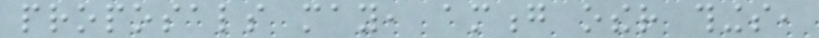proposals may, among other things,
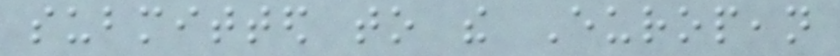submitted to the European
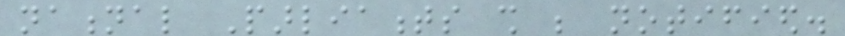national Parliaments shall be notified.
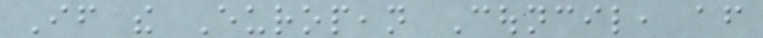If the European Council, after
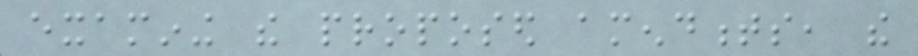examining the proposed amendments, the
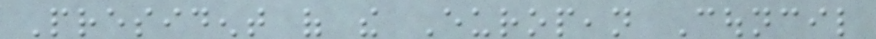President of the European Council
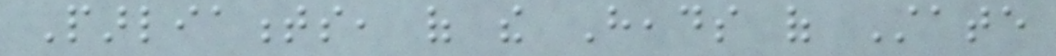Parliaments, of the Heads of State
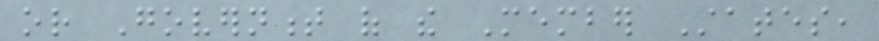or Government of the Member States,
